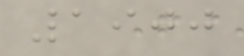1900
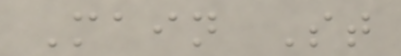Main St
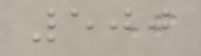500
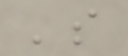's
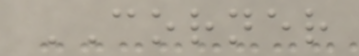CORNER
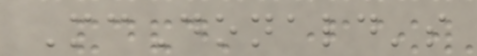McDonald's
